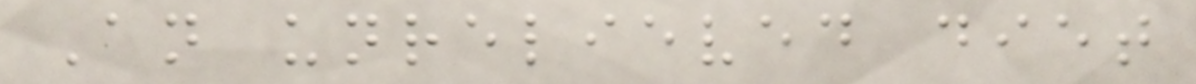An unrelieved diet
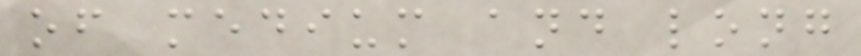of medium and long
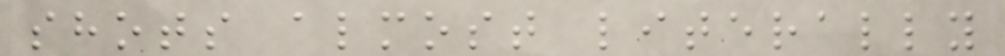shots almost literally
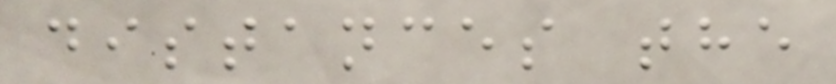distances the
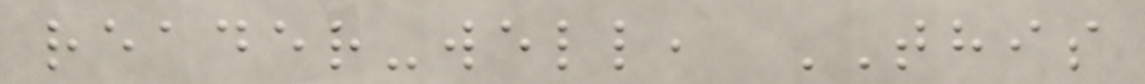reader-well, THIS
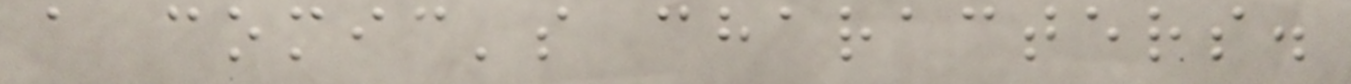a comic's characters.
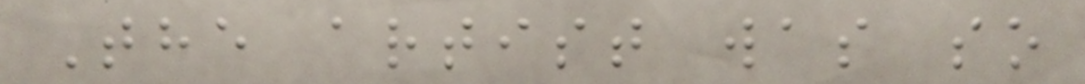The artist was so
